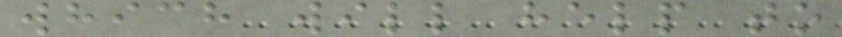which will help to
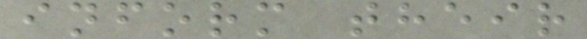inform their
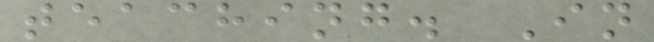teaching. In
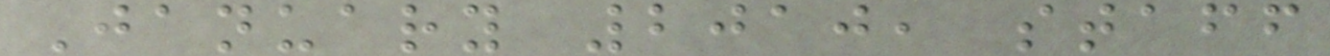January 2010, staff
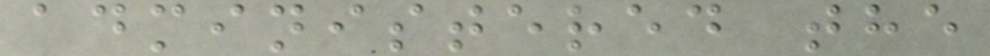administered the
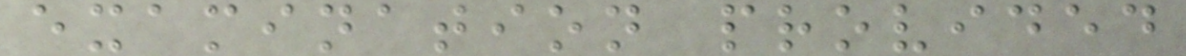examination provided
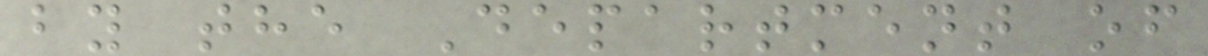by the Department of
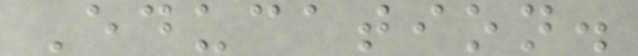Education.
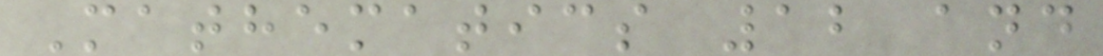Mathematics 12 and
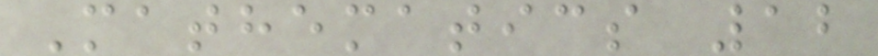Mathematics 12
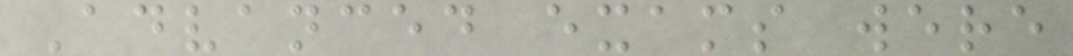Advanced exams were
